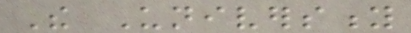The University
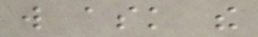will ask the
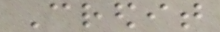Credit
